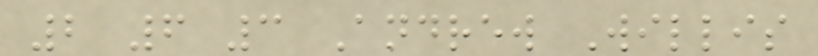2 6 3 Andrew Willis
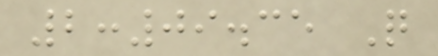2:09.35 Q
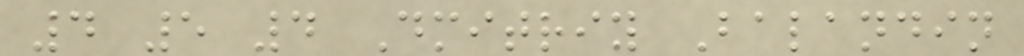4 5 4 Dmitriy Balandin
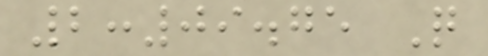2:09.75 Q
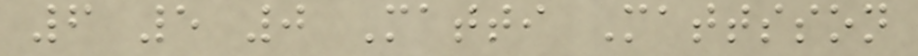6 5 0 Matti Mattsson
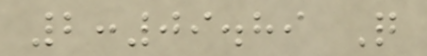2:09.89 Q
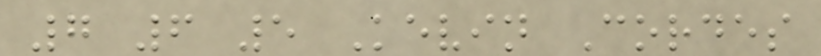7 6 5 Kevin Cordes
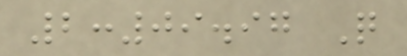2:09.97 Q
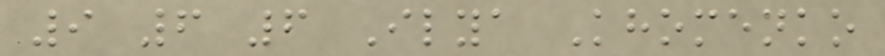9 6 6 Ilya Khomenko
